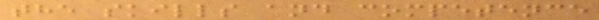the skills and competence
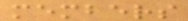members
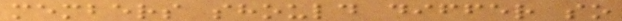members should differ so
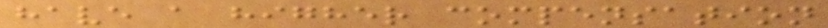have a higher compensation
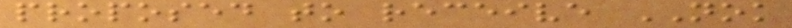proposed to receive NOK
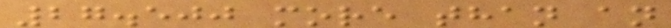27.500 more than an
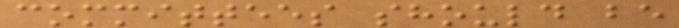committees should be
